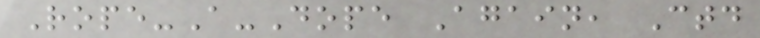Rope-A-Dope Again, Ctd
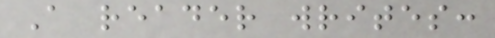A reader writes:
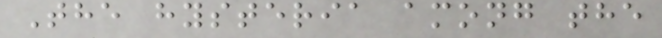The hysteria among the
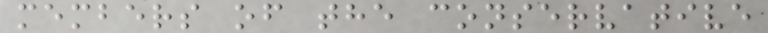members of the conservative
